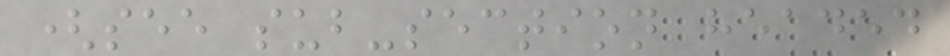(see sub-section headed
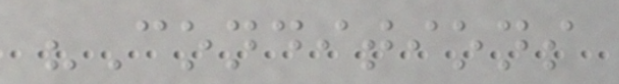"Conditions
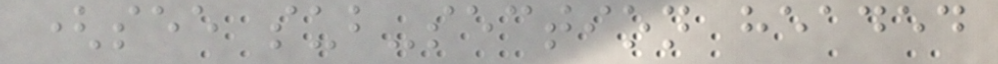(see sub-section headed
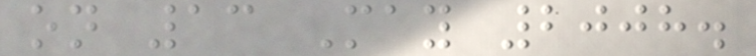on 13 May 2008.
